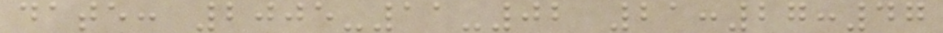date: 2005-11-02 21:27:47
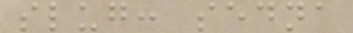slug: sedna
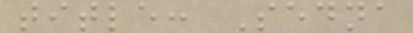title: Sedna
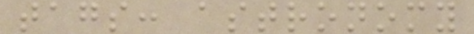tags: astronomy
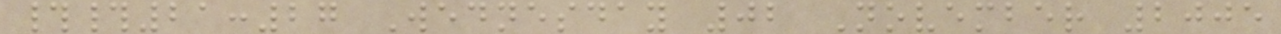##21:27 Wednesday 02 November 2005
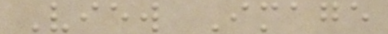View Image
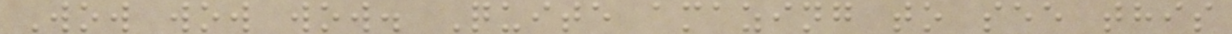Wow wow wow. Quite amazing to see this
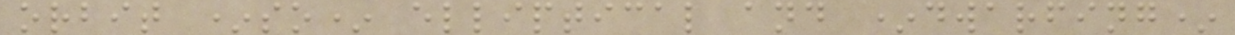orbit *so* elliptical and *dwarfing*
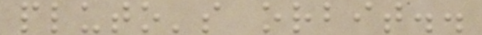pluto's orbit..
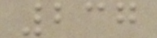237
